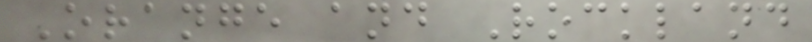Orange and Rockland
